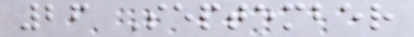26 September
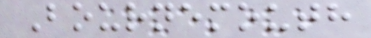Bournemouth
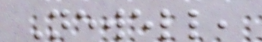Newell,
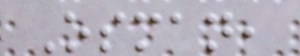Osman,
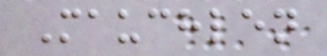Mauchlen
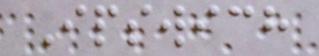Ipswich
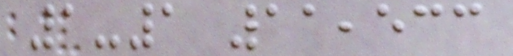1-1 11,533
